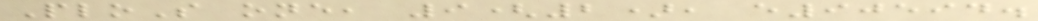PloS one, 9(2), e90594.
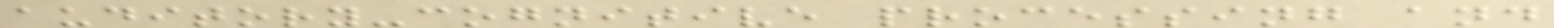auditory-cognitive processing and
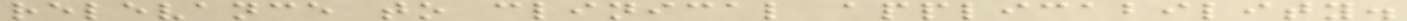relevance to clinical applicability.
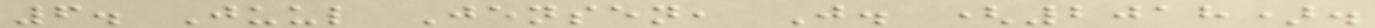6. Juul Jensen, J. (2018).
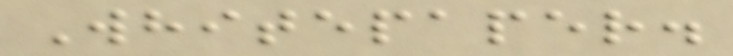Whitepaper.
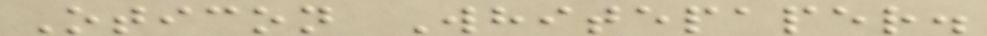Oticon Whitepaper.
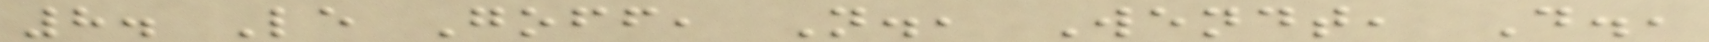8. Le Goff, N., Wendt, D.,
